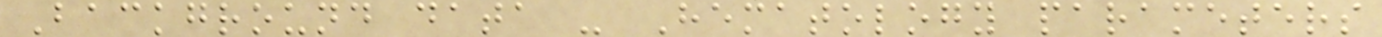Background data - Hematology parameters
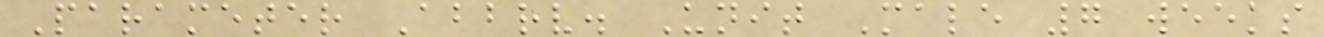Parameter Abbrv. Unit Male 7 weeks
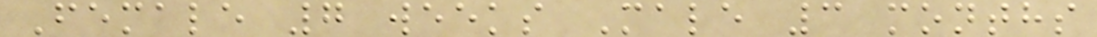Female 7 weeks Male 3 months
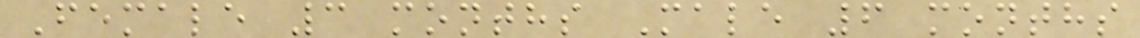Female 3 months Male 6 months
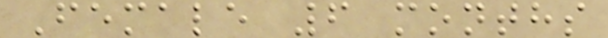Female 6 months
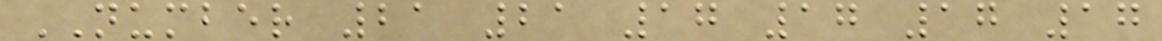NUMBER 21 21 17 17 17 17
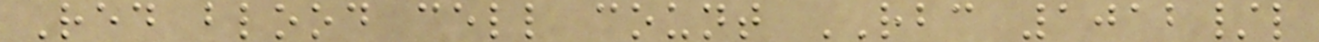Red blood cell count RBC 1012/l
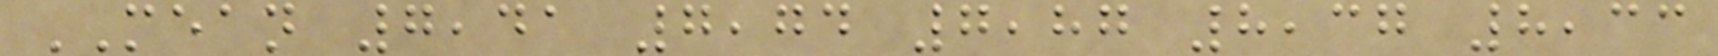MEAN 7,41 7,74 7,87 8,37 8,33
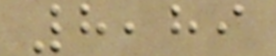8,89
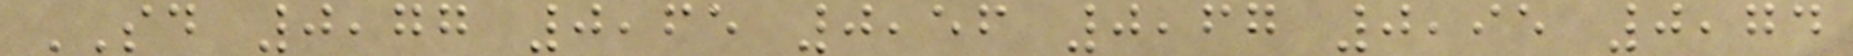SD 0,77 0,65 0,56 0,67 0,95 0,74
